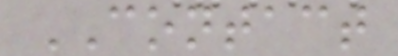CONTACT
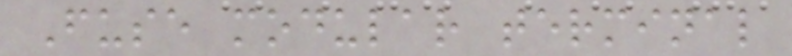Fuse modular terminal
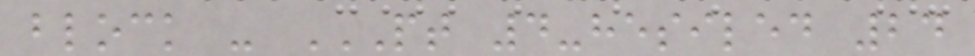block - PT 4-HESILED 24
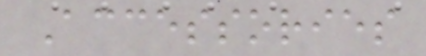Accessories
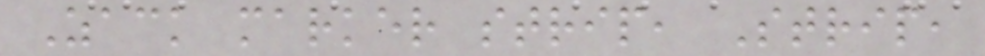Zack marker strip, Strip,
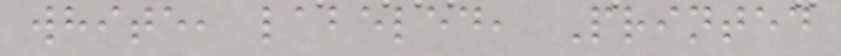white, labeled, Printed
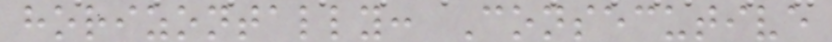horizontally: Consecutive
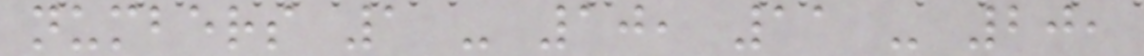numbers 1 - 10, 11 - 20,
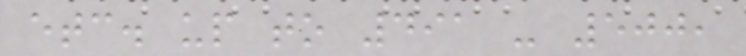etc. up to 491 - 500,
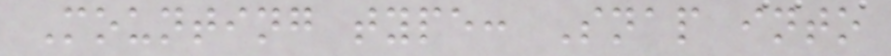Mounting type: Snap into
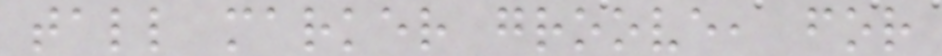tall marker groove, for
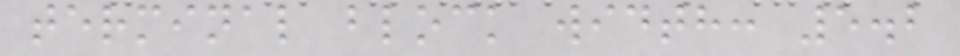terminal block width: 5.2
